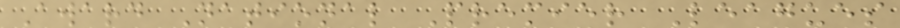Award National Premier Leagues
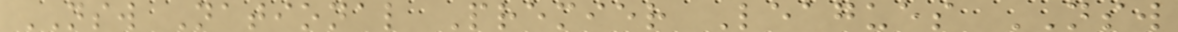NSW National Premier Leagues NSW
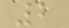2
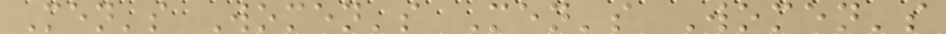Men's Women's Men's Women's
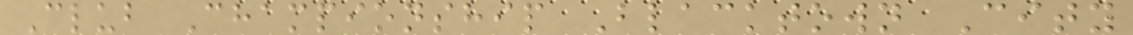Club Championship Blacktown City
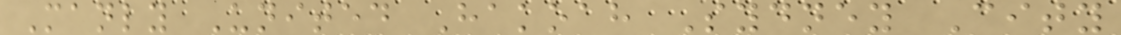Manly United Hakoah Sydney City
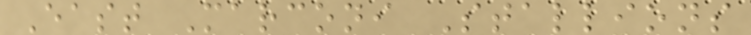East Marconi Stallions
